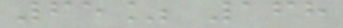65% 168
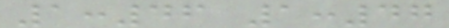1:46 1:47
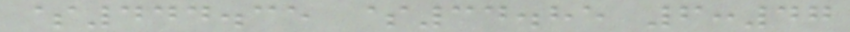$444.35 $34.85 6:47
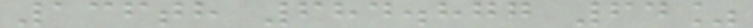136th 684.877 64%
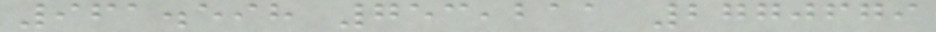961.598 753,211 2770679
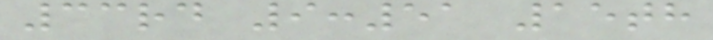33rd 9:51 15th
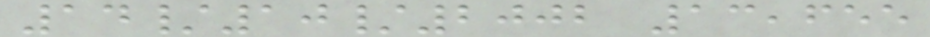14/10/2002 13,655
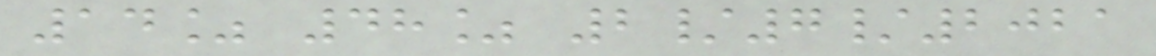14% 48% 2/7/2021
